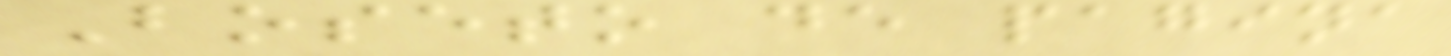Boseto de pagina
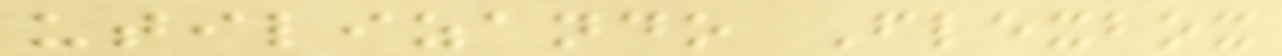utilizando Flexbox
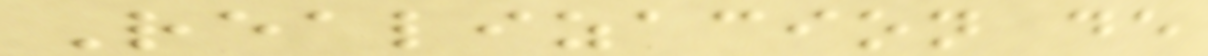Realizacion de
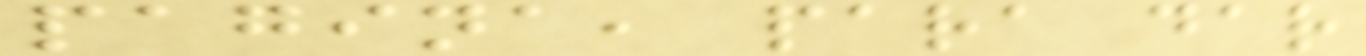pagina, para dar
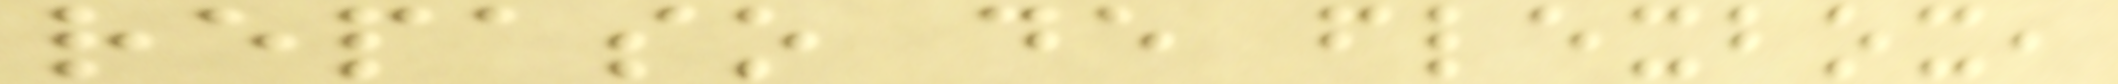repaso de flexbox,
